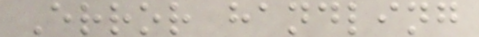Error handling
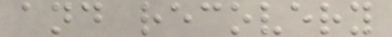and recovery
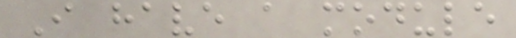I have a module
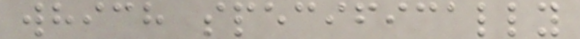which specifically
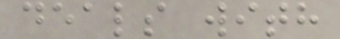deals with
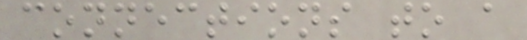connections to a
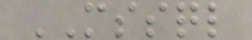MSSQL
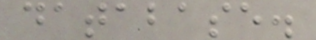database.
